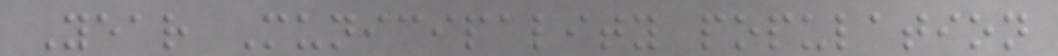Year Municipality population
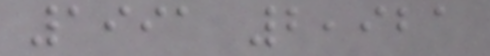1991 2,921
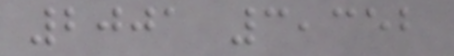2001 3,352
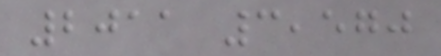2011 3,570
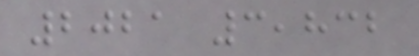2021 3,832
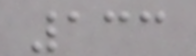133
